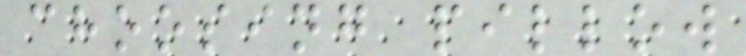choosing pillow
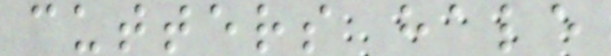cutters hale
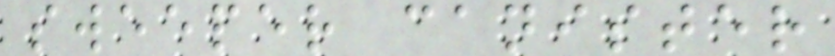sweeper canister
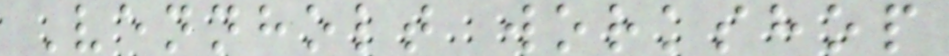Vennholt workshop
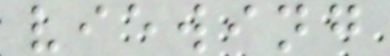viewing
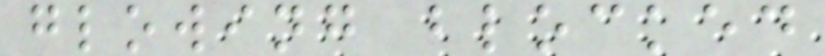glowing blocked
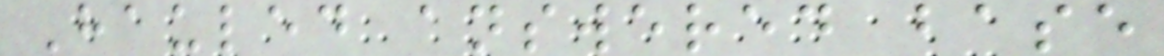Hauled answered base
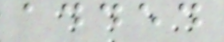added
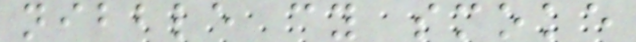nibble cy smoke
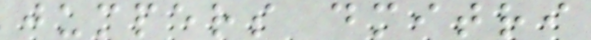jumpers dmitri
